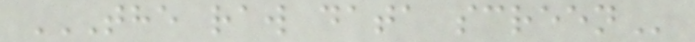THE RAW DATA SCREEN
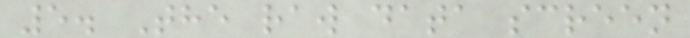5. The raw data screen
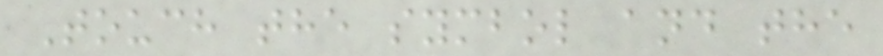Touch the symbol and the
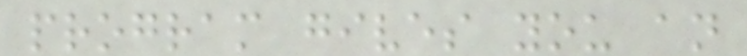program gives you an
